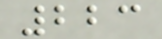223
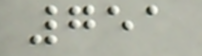751
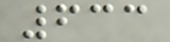633
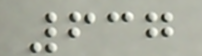637
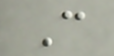C
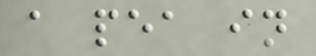a pea in
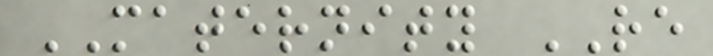MATERNITY RE
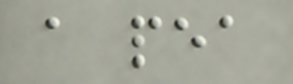a pea
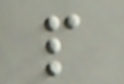p
